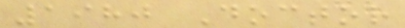1980 Doctor
